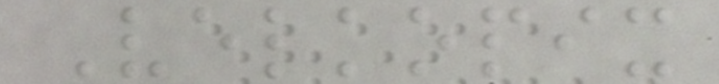Velkopix
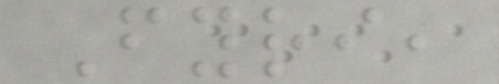Fyri,
